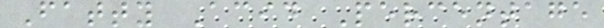Fatty Acid Percentage
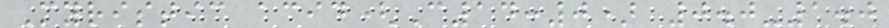Myristic acid(C14:0) 0.0-1.0
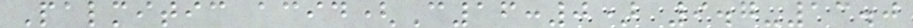Palmitic acid(C16:0) 9.7-13.0
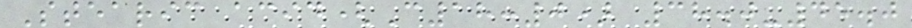Stearic acid(C18:0) 38.0-45.0
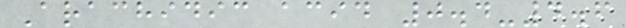Arachidic acid 0.4-4.6
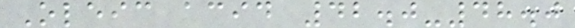Oleic acid 42.0-48.0
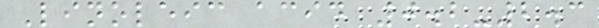Linoleic acid 0.2-2.3
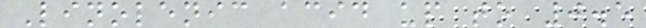Linolenic acid up to 0.5
